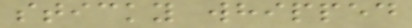sticky whipped
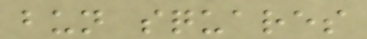bun squares
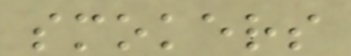smokers
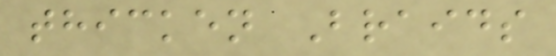thicken Braids
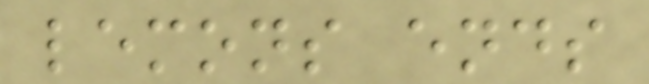lemons ends
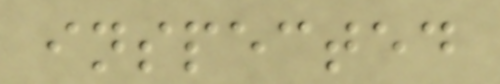inspected
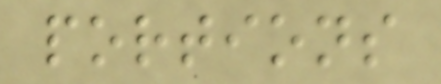portions
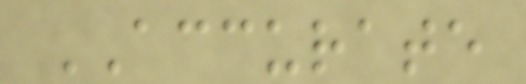ACCURATE
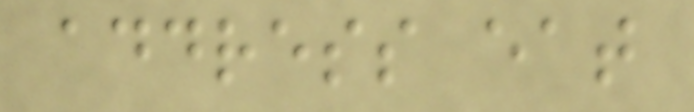address eat
